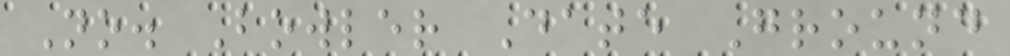No. Bowler Date Ground
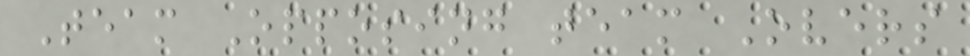Team Opposing team Overs
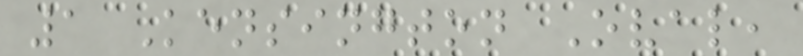1 Kensington Oval,
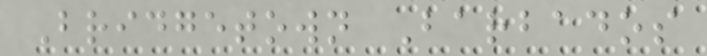Bridgetown Barbados
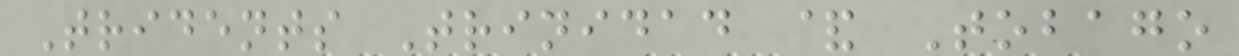Tridents Trinidad & Tobago
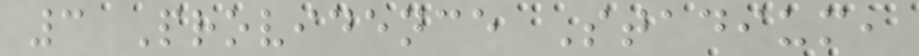3 Providence Stadium,
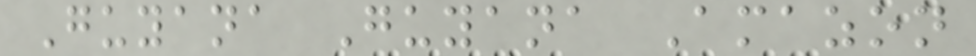Guyana Guyana Amazon
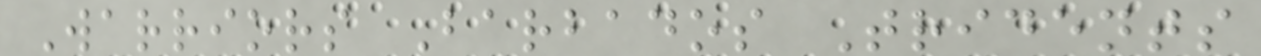Warriors Barbados Tridents
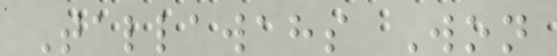Tallawahs Won
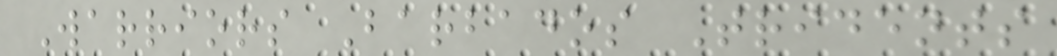Warriors Barbados Tridents
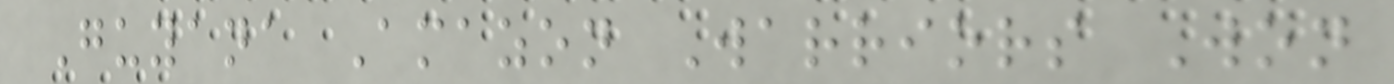Guyana Amazon Warriors Won
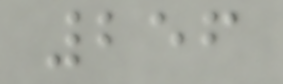256
